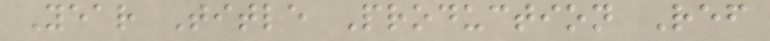Year Title Production Ref
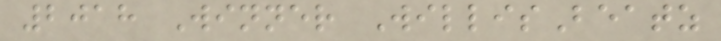2018 Winner WillisBeatz
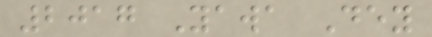2017 Yawa Dey
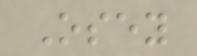Osey
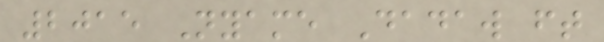2015 Nyame Dadaw ft
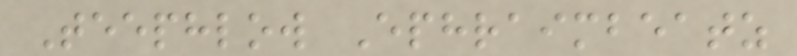Teephlow Ephraimbeatz
